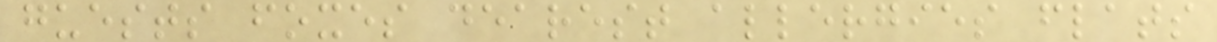guests foxes dearest allergies flats
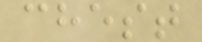chest
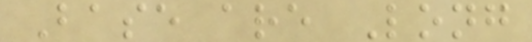Base are Long
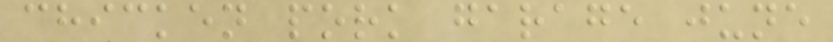chicken pork garage june
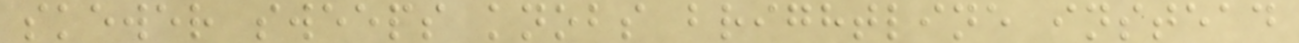skewer sweeps knobs brightline instead
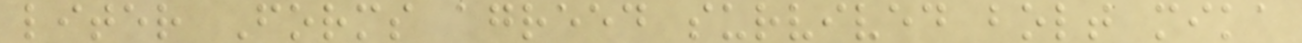liter Forms agreed survived bolt mika
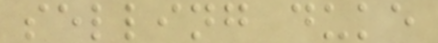selling duke
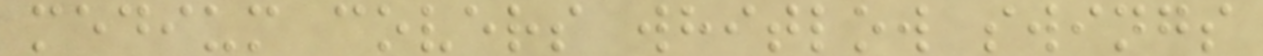medium covers whitlow swings
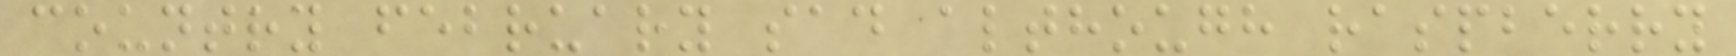country february sad although raspberry
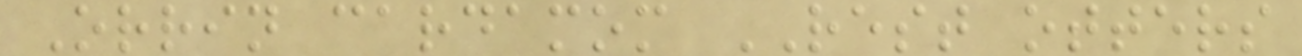Orrin cardamom REST otters
